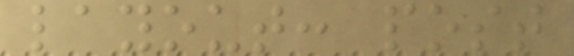layout: post
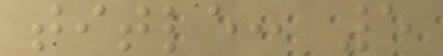title: 5
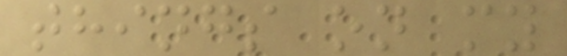things on my
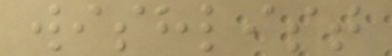wishlist
